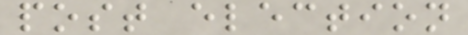post election
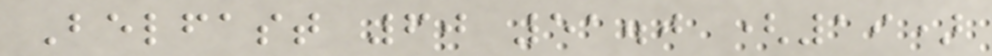Belfast 60 51.0 (19)
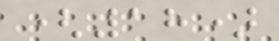(18)
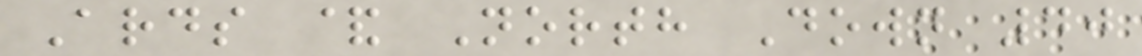Ards & North Down 40
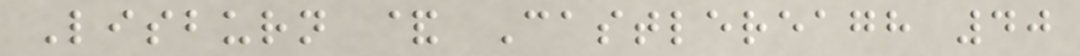Lisburn & Castlereagh 40
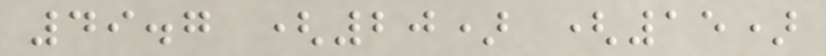49.7 (20) (15)
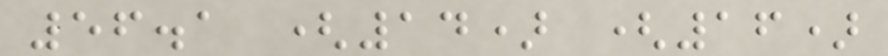56.1 (14) (16)
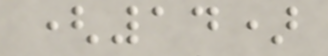(14)
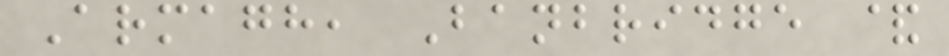Armagh, Banbridge &
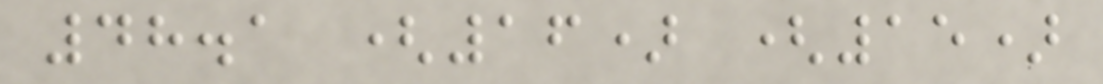48.1 (16) (15)
